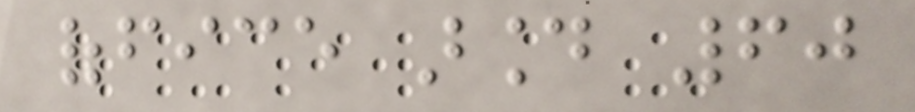office around 60
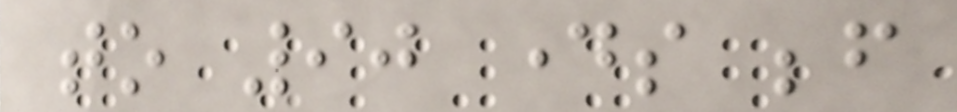to 90 days before
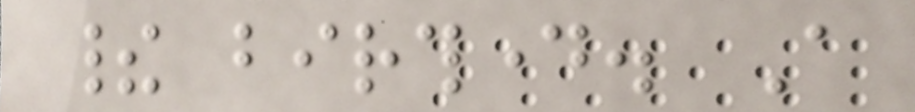their birthday. A
